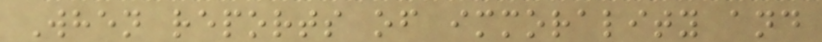When reports of immorality and
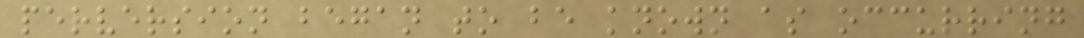perversion began to be known as occurring
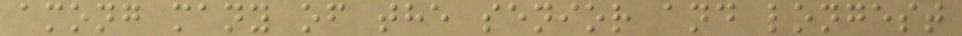among many of the senior and longest
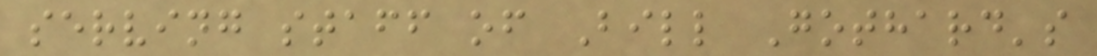serving staff of Bill Gothard's
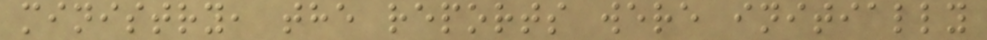ministry, the reports were initially
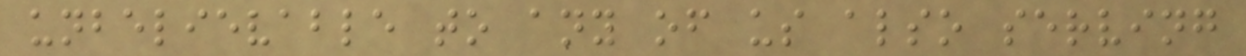unbelievable to any of us also serving
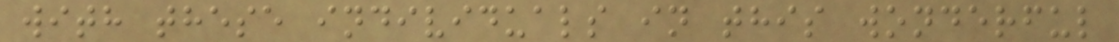with these individuals in this wonderful
